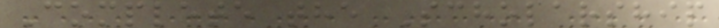Complete the Scholarship
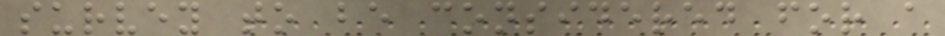survey to be considered for a
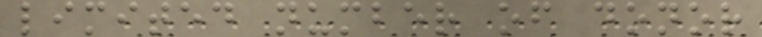limited number of donor
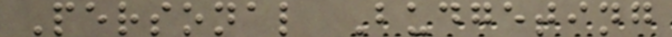Personal Budgeting
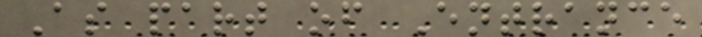As part of Entrance
